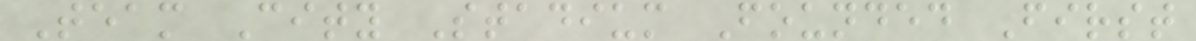Team City Stadium Founded First
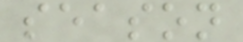season
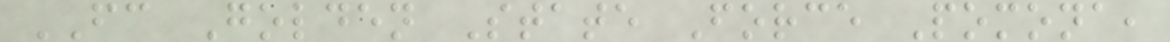FC Golden State Force Pomona,
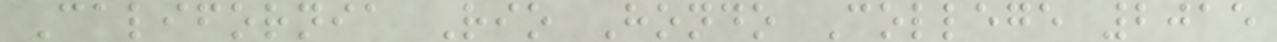California Rio Hondo College 2015
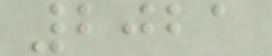2021
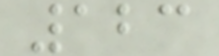123
